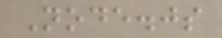Node.js
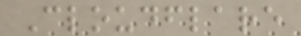Cloudflare
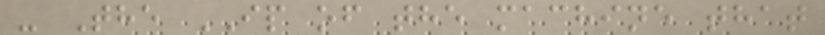- The IP of the machine that
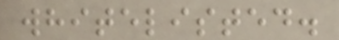whitelisted.
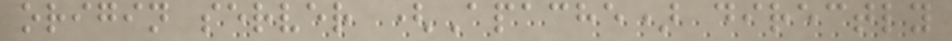origin server (Apache) directly
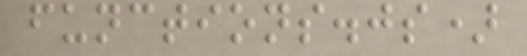functions.js)
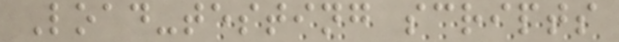Load-testing scripts
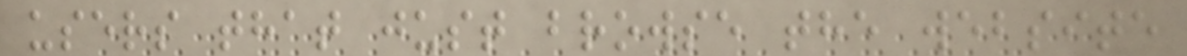users that just browse the website
